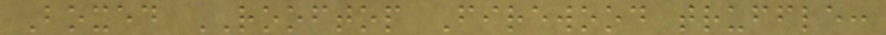Boxed ROOFTOP Firewood truffle:
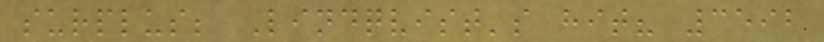surplus; Lindqvist's hit? 3592
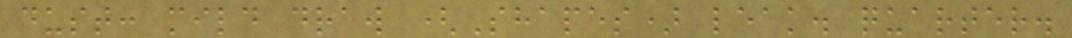dust: mild draw (Shapes) leak. quarter.
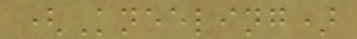(Kneeling)
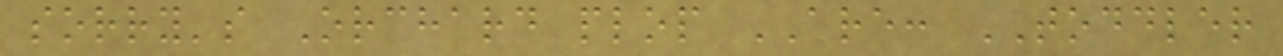sorry's Orchard plop ARE: TODDLER
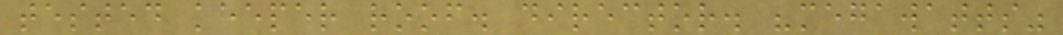tested keeper roof. director. "megawatts"
